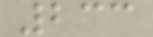233
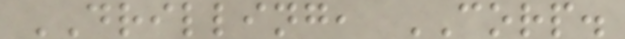DRILLING, CORP.
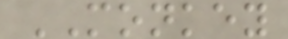MONKEY
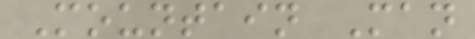Mountain Man
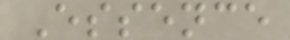Essence
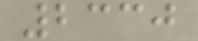2330
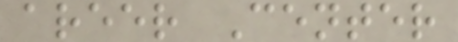areer Center
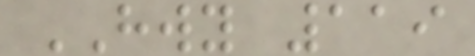HWY 119
